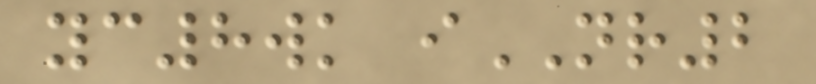yc8wk iNR2
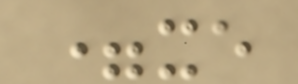=xe
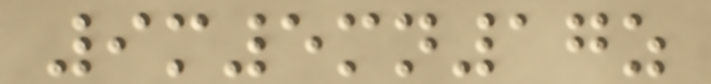9m5mn17z
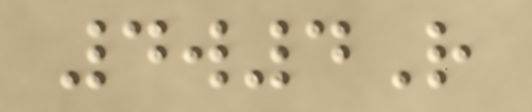4w4R
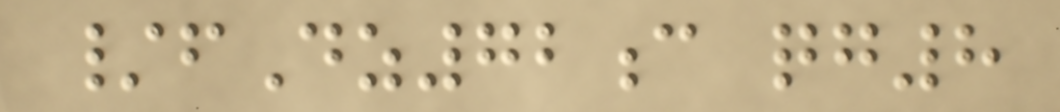/fDz72c qg8
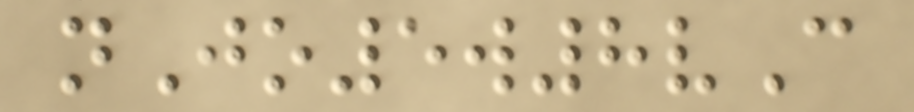nJo5w8vC
